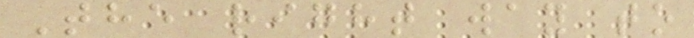The right way to
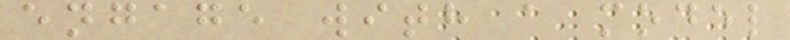engage with a model
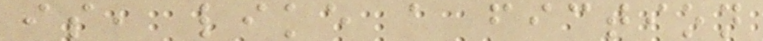is, like a fiction
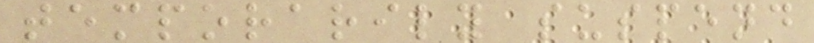temporarily suspend
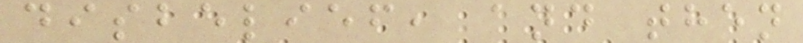disbelief, and then
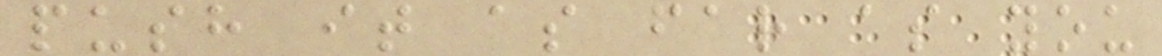push it as far as you
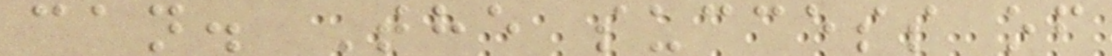can. The success of
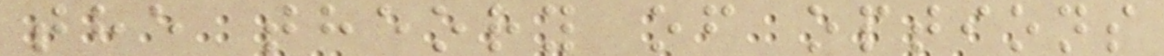the theory of options
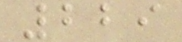229
